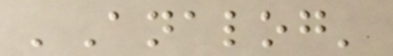'Analog'
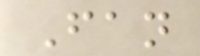Fan
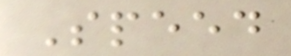Speed
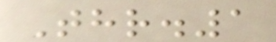Thr.1
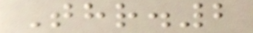Thr.2
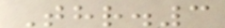Thr.3
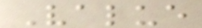Value
